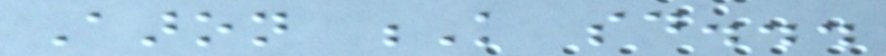Aaron K said...
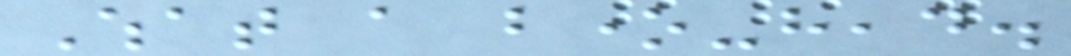What a bone-head.
